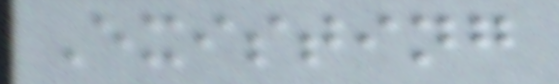Existing
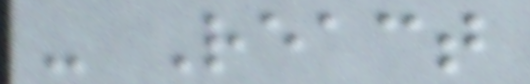- React
